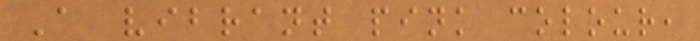A vibrant pink colour,
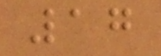17
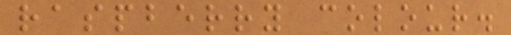raspberry colour.
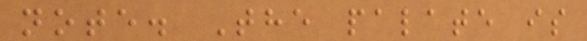note. The palate is
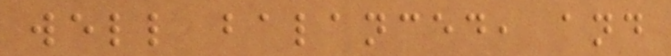well balanced, and
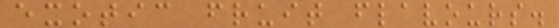exotic fruit flavours.
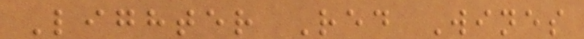Lighter Red Wines
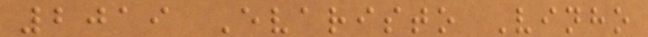2019 Evaristo Vinho
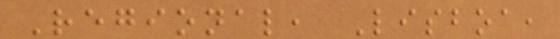Regional, Lisboa,
